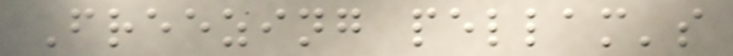Freezing pellam's
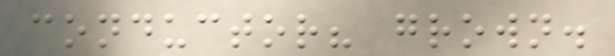conductor? grown.
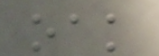oak
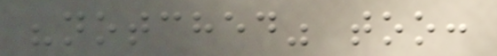"notched" too:
